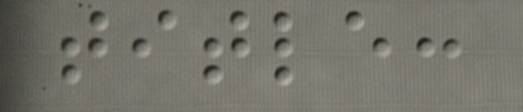title:
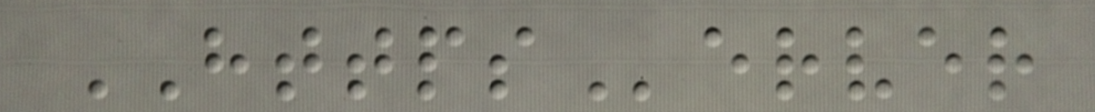HTTPServer
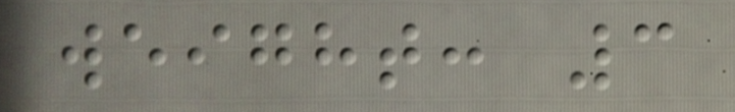weight: 3
